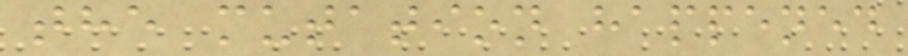the mutation happened
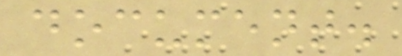document.
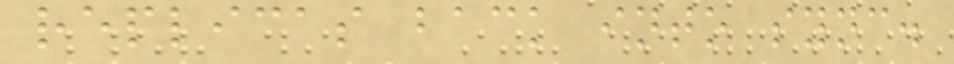replicas back into sync.
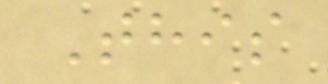This
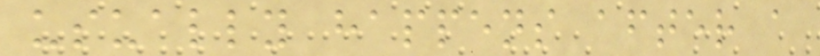usually happens after a
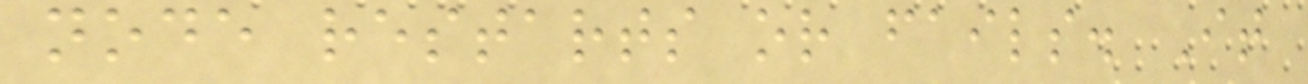node restarts or fails. It
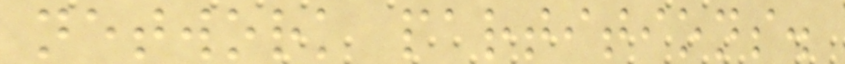network partitions.
